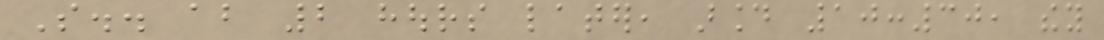So.. about 2 hours later, around 10:30, they
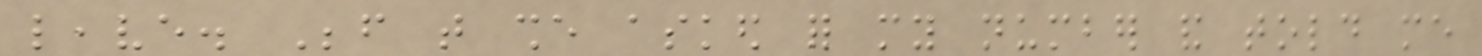leave. Before that she asked for my number and told me
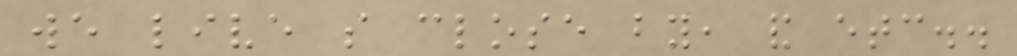we live so close by, and etc..
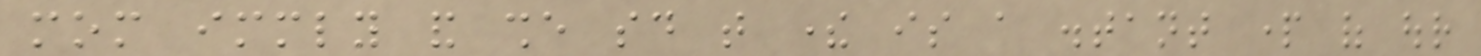mom immediately and she said that there is a distant part of our
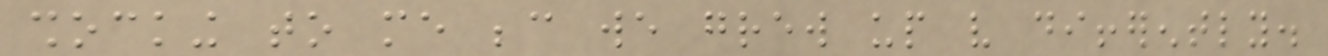shocking to me because we grew up very differently.
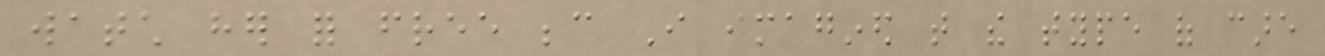watch her for free because I imagined that the type of care
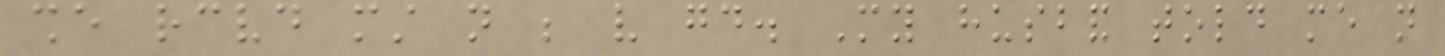she received must not be very good. My husband told me not
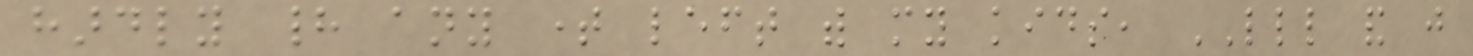hardly had any time left with my kids, LLL and just
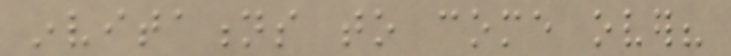invitations to come over?
